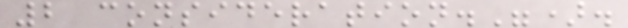2 consideration.").
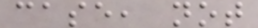case, not
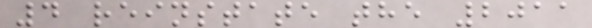4 reinstate the 2011
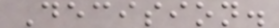Decision.
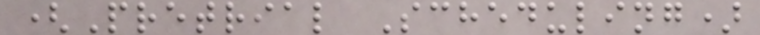(Pretrial Scheduling)
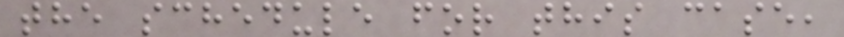the schedule for this case,
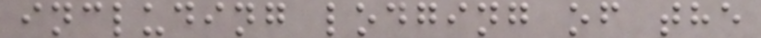including lodging of the
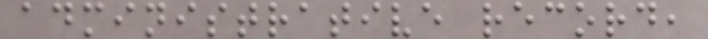administrative record,
